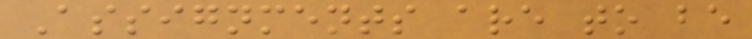Assignments are to be
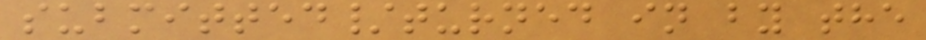submitted/turned in by the
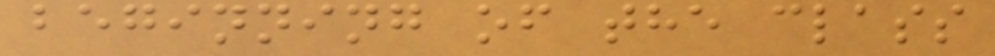beginning of the class
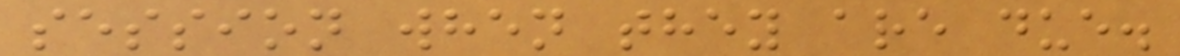session when they are due.
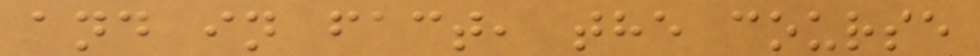and in fact, the course
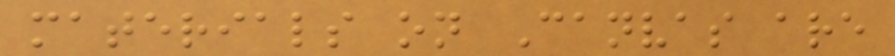materials on Canvas are
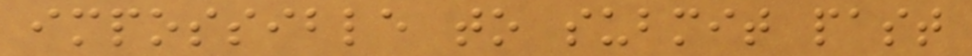impossible to submit past
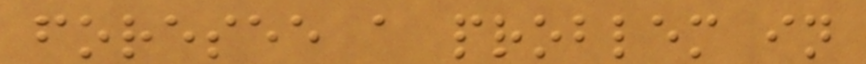foresee a problem in
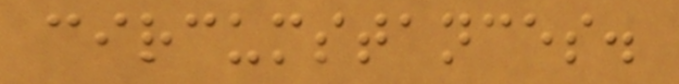circumstances.
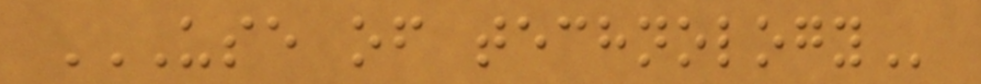USE OF TECHNOLOGY
